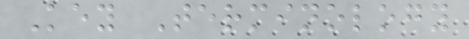Key Terminology
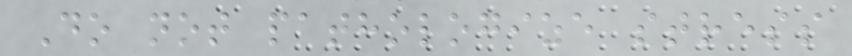Do not pathologize stress
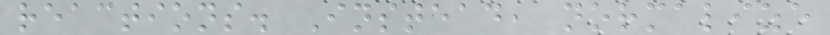reactions. Instead, normalize
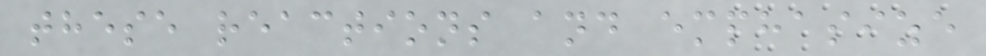these reactions and emphasize
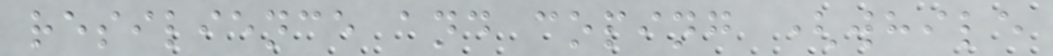resilience and coping (while
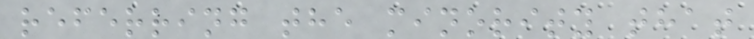referring the minority that
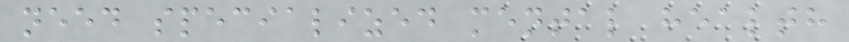need specialized mental health
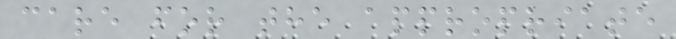care for the appropriate
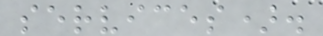services).
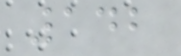142
